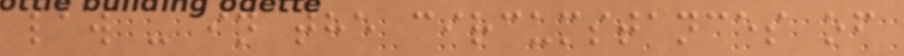law - in the circumstances of
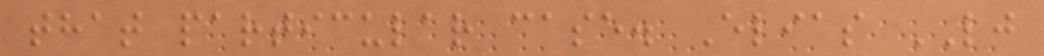that particular case. Elias LJ
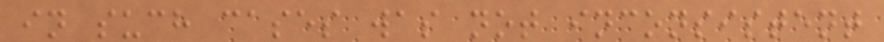in such cases was not inconsistent
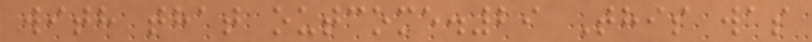with that outcome.29 This was
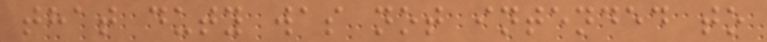that duty was not intended to
